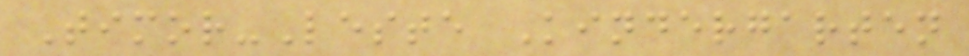Timor-Leste Kindergarten
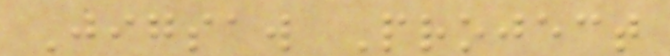Jigsaw Project
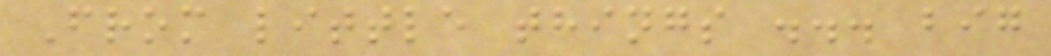From little things ... big
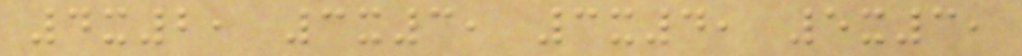4x2, 3x3, 3x4, 5x3,
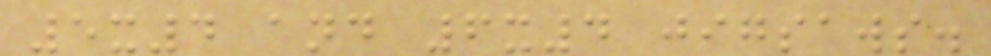5x4 and 6x4 jigsaws.
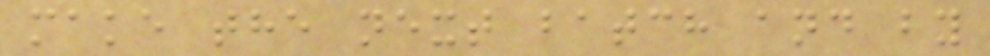make the next batch and by
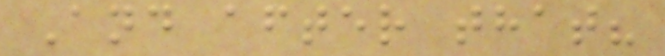And after that?
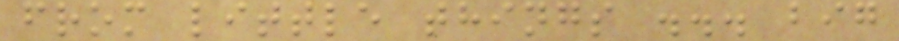from little things ... big
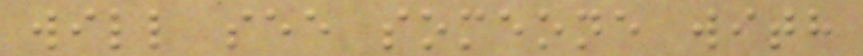will see someone with
